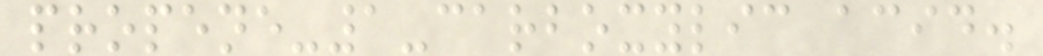propene-1-carboxylic acid.
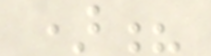)?
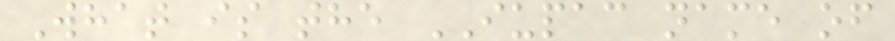What is the IUPAC name of
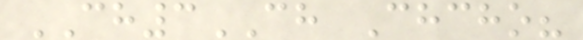CH3CH Chcho?
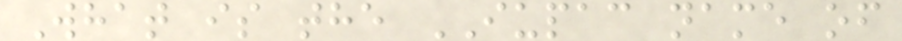What is the IUPAC name of
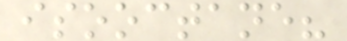isooctane?
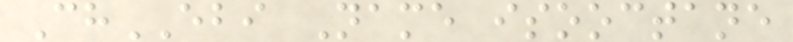ChEBI Name isooctane
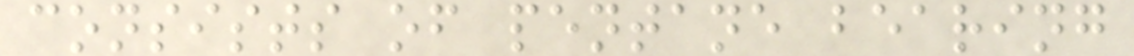consists of pentane bearing
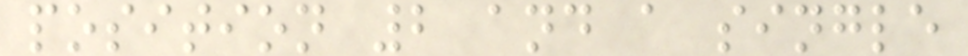position 2 and a single
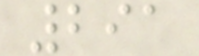291
